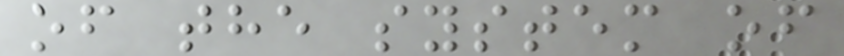of the system of
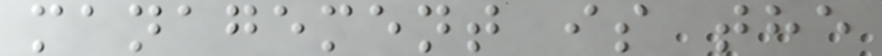management is the
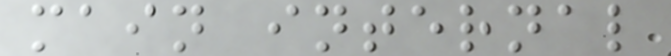main internal
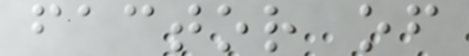factor of
